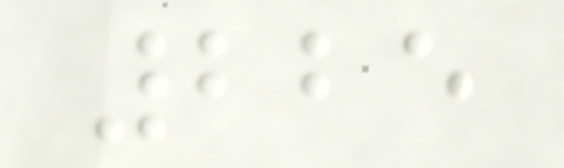225
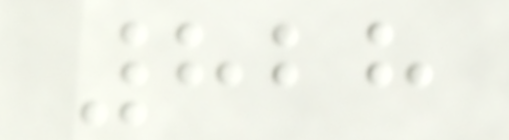828
